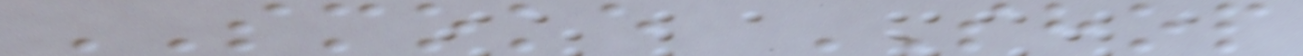SMOKE SHOP
